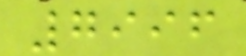7996
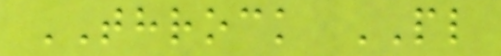THROCK PL
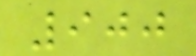900
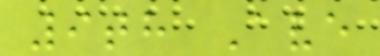9th Ave
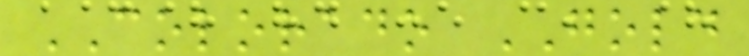COLORADO GOLD
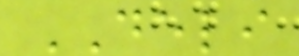DELI
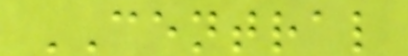CENTRAL
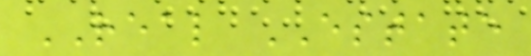REAL ESTATE
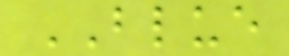BLUE
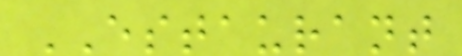ESTAURANT
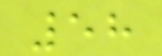58
